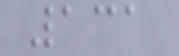131
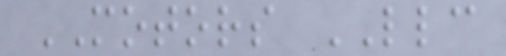MOTORS LLC
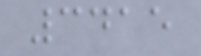3415
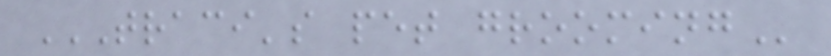TRACI'S PET GROOMING
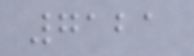7121
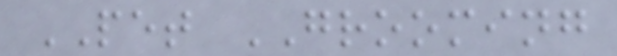PET GROOMING
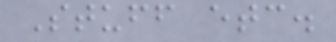Stuff etc.
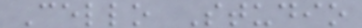Cello Studio
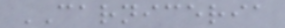CARNICERIA
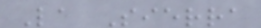La Sierra
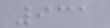931
